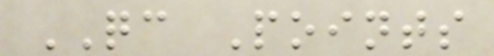QC Points
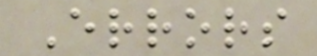Errors
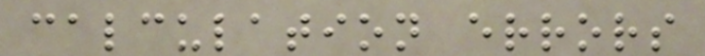calculation errors
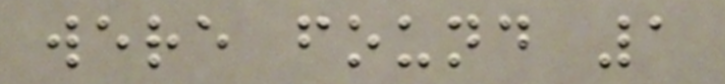were found 1
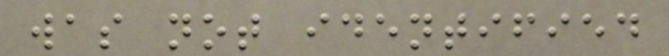was not identified
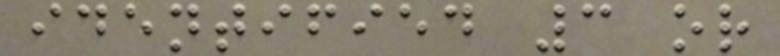identified 3 or
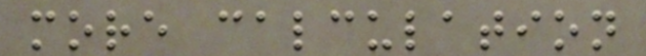more calculation
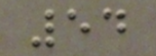54
